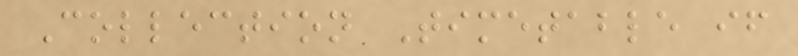Collection Timetable if
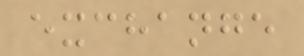exchange
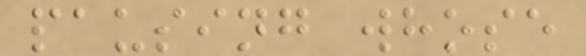pausing whose
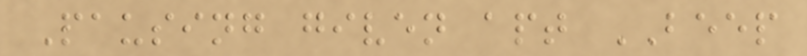Pausing given apt BEEP
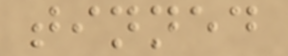tinned
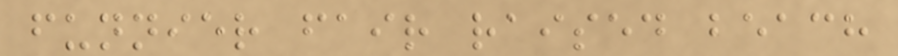funnier fair raised beach
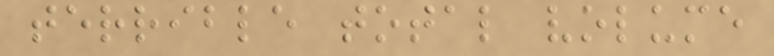terrible total volume
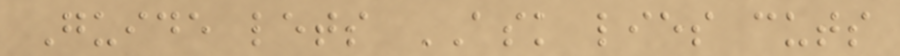Guide lets ASK lies cuts
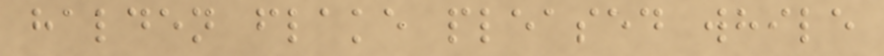halden flake pleased while
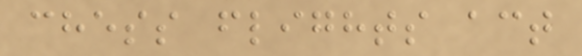chess flights act
